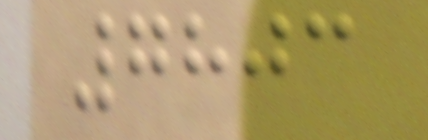7803
